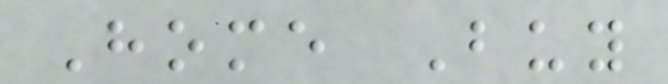Home Buy
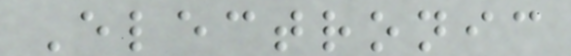Electronic
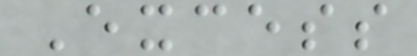Excess
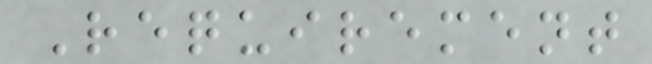Requirement
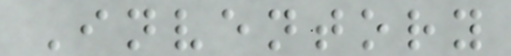Inventory
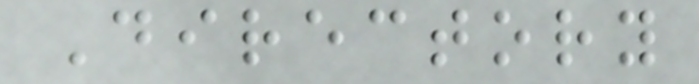Directory
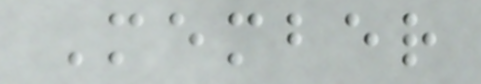Member
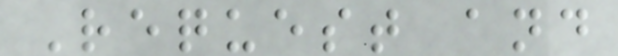Request and
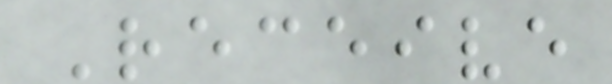Receive
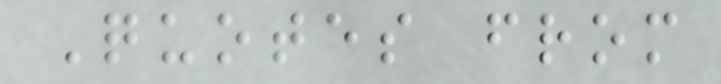Quotes from
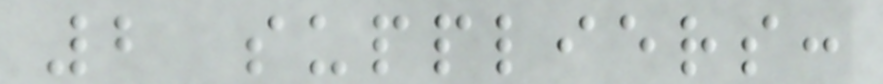2 suppliers:
